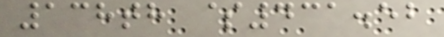138th $431.52
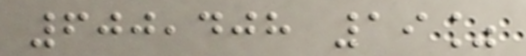600,408 19%
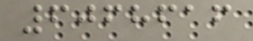6068616
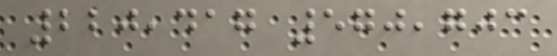220,417 570,703
